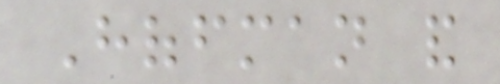Hoffman and
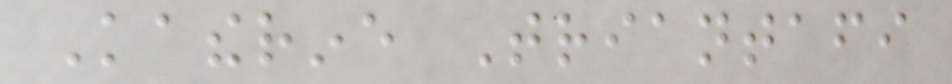Katherine Triantafi
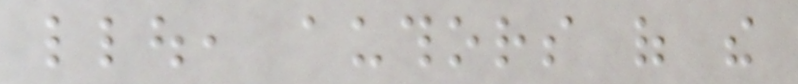llou, authors of the
